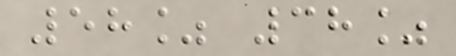58% 38%
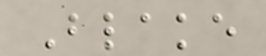Blake
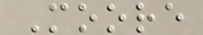Moore
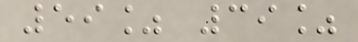59% 39%
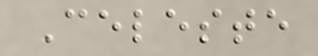Celeste
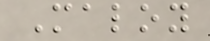Maloy
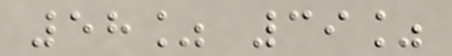58% 39%
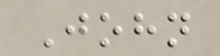John
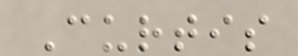Curtis
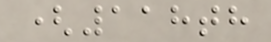(118th
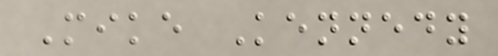Mike Kennedy
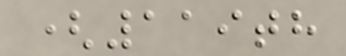(119th
